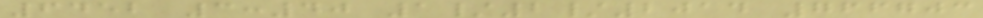6452 3:40 1/2/2014 766703
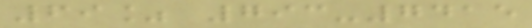69% 793-7415
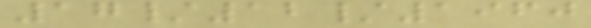17/12/1960
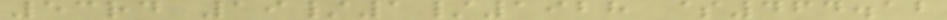53rd 19/1/1928 $464.12
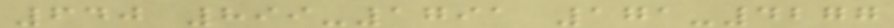640 899-1791 171-4277
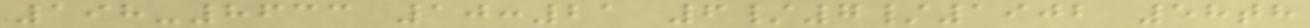198-8633 10:21 6/7/1902 58th
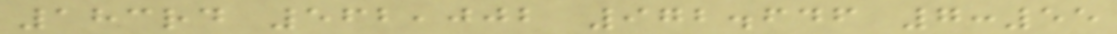183rd 562,002 972.646 7:55
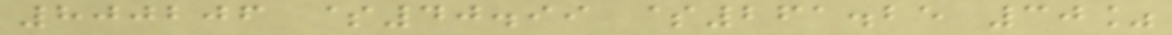800206 $40.99 $261.25 30%
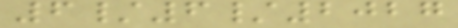6/6/2027
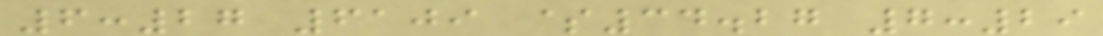6:27 6109 $34.27 7:29
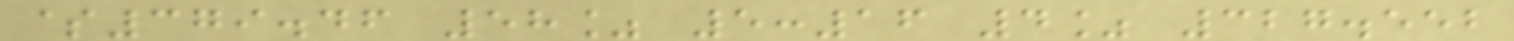$379.46 58% 5:16 4% 327.552
